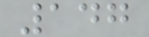147
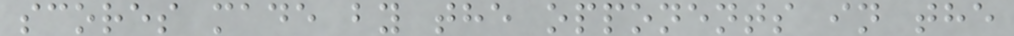scores made by the opponents in the
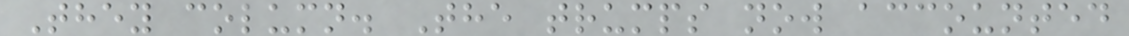They column. The trumps now accounted
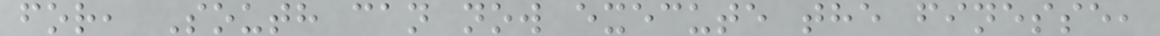for, South can now execute the finesse,
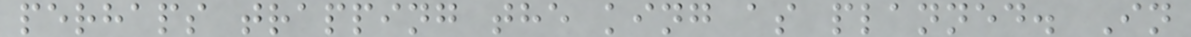perhaps trapping the king as planned. In
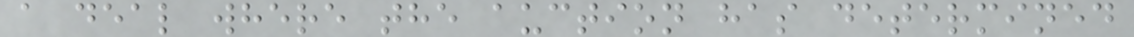a deal where the auction has determined
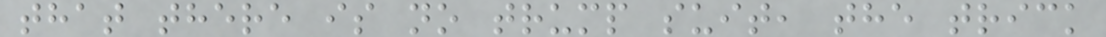that there is no trump suit, the trick
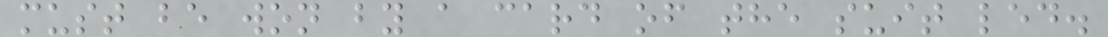must be won by a card of the suit led.
